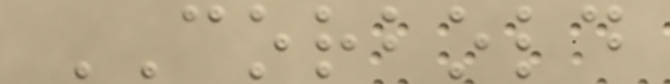CORBOLD
